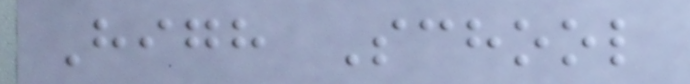High School
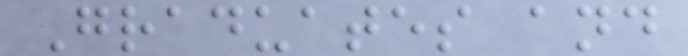Graduates and
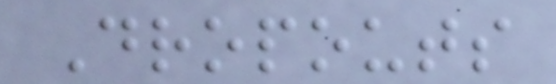Dropouts
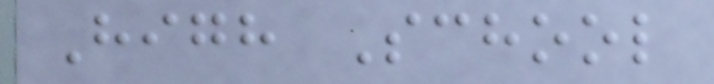High School
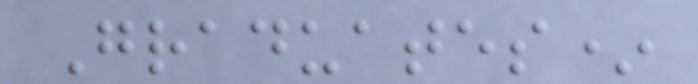Graduates*
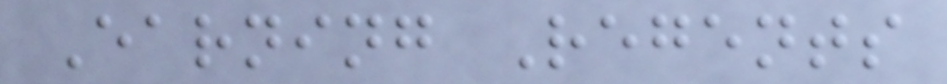Earning Regents
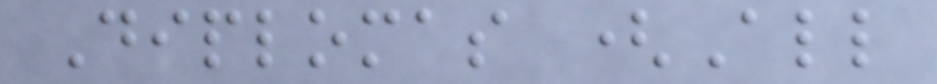Diplomas (All
